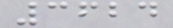3624
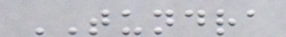TUNDRA
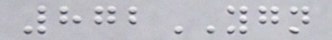872YGN
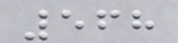568
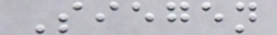Siegen
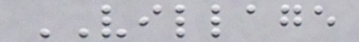VILLAGE
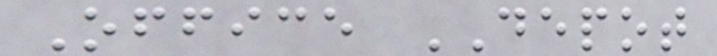Office DEPOT
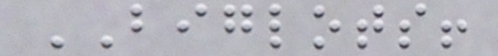BIGLOTS!
